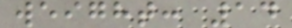weight: 14
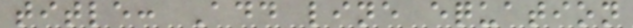title: Add line equation
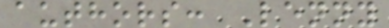authors: Lenny
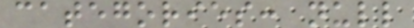categories: null
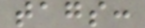tags:
